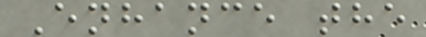Enhance the
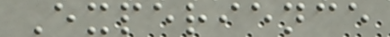Experience
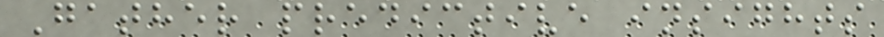Gather predictive insights
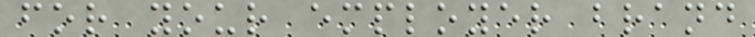for your employer brand
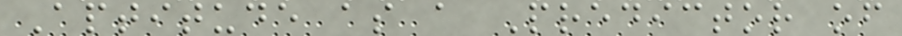Aptitude as a Predictor of
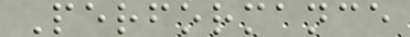Performance
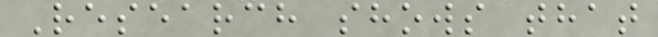Research shows that
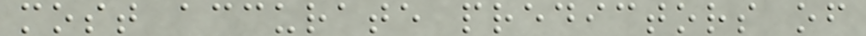most accurate predictors of
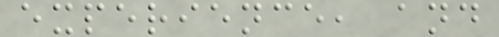experience, and
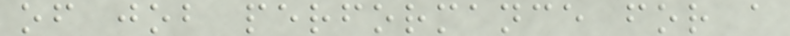of job performance for a
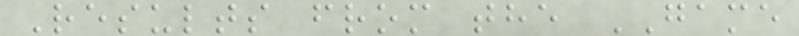Results from the GAME
